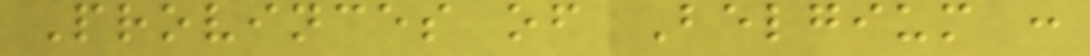Provinces of Belgium :
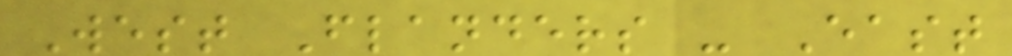West Flanders - East
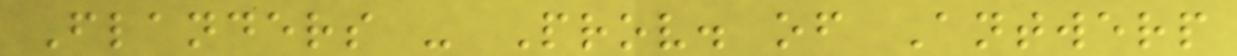Flanders - Prov. of Antwerp
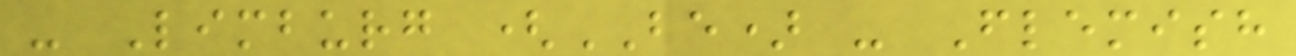- Limburg (BE) - Flemish
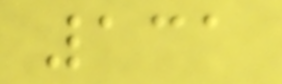131
